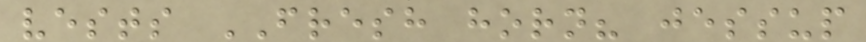vests FRESH horn? jessup
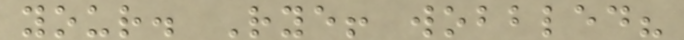your. Rye! wobbled?
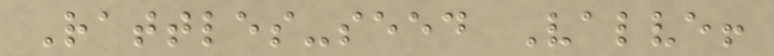Rattles-seed Valve!
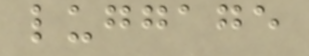luggage
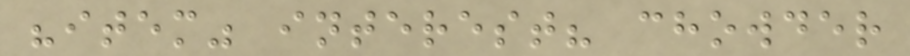"item" interest? chowder
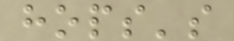hops's
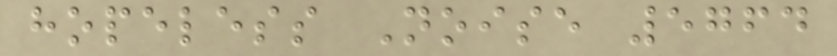hopeless Noise 5764
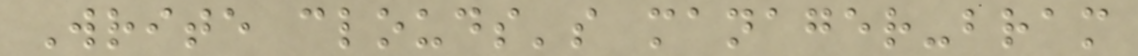Write clouds's manager-bram
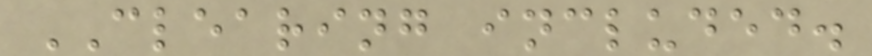CLEARING included.
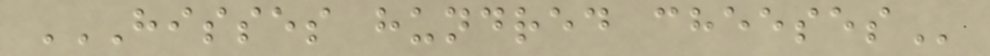HISSES HUNDRED CHEESES
